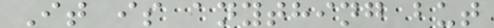It is anything but
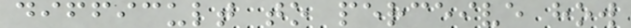difficult to perceive how
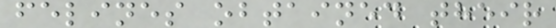felines obtained their
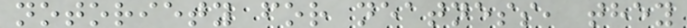notoriety for neatness, they
